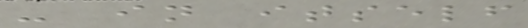- in itself
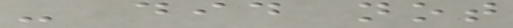- did not
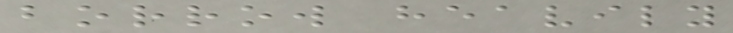borrow heavily
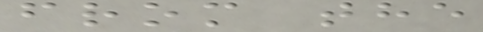from the
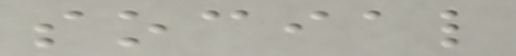social
